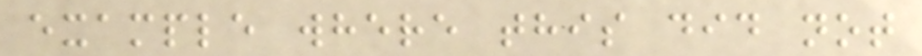example where this did not
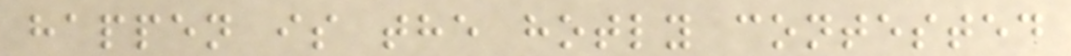happen is the hotly contested
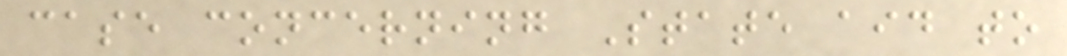case concerning State aid to
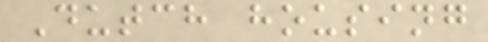Dutch housing
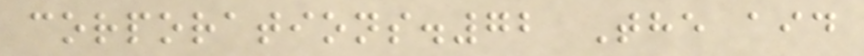corporations.72 The aid
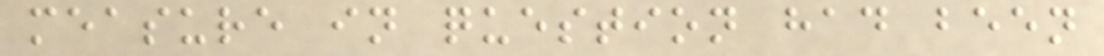measure in question had been
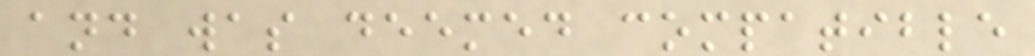and was deemed compatible
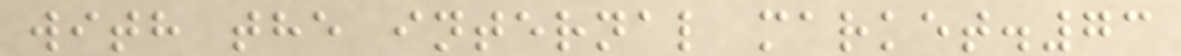with the internal market.73
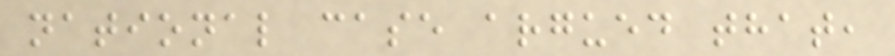national case argued that,
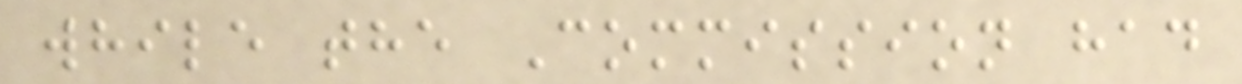while the Commission had
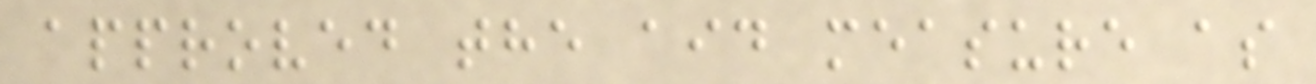approved the aid measure as
